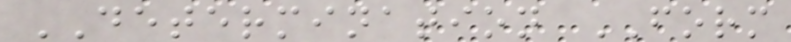DETERMINATION FORM
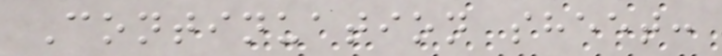Continuation sheet:
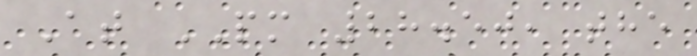At PM 28.50, the
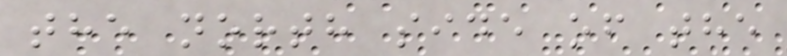the north side of the
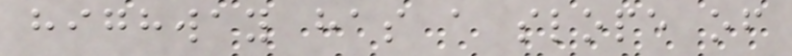highway has a slope of
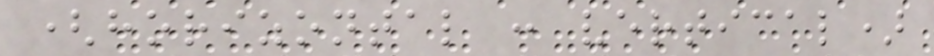(horizontal : vertical)
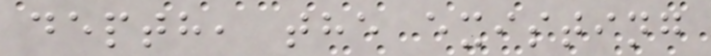depth, the existing
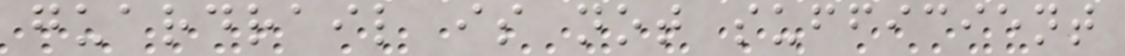guardrail is not sufficient
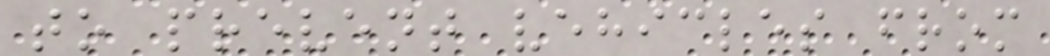to prevent vehicles from
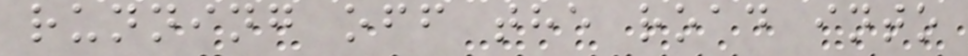running off the road into
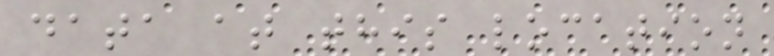data at this location
